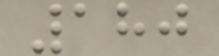180
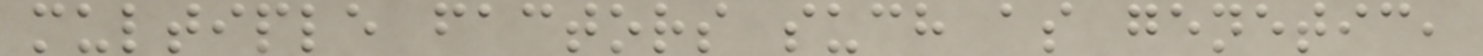multiple factors such as genetic,
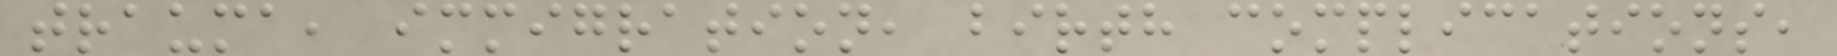trauma, immigration, birth complications,
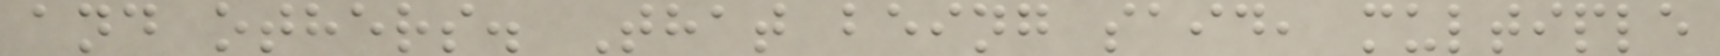and others. That being said, multiple
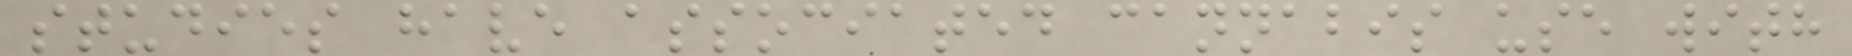studies have associated cannabis use with
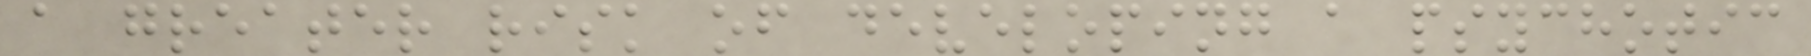a greater risk of developing a psychotic
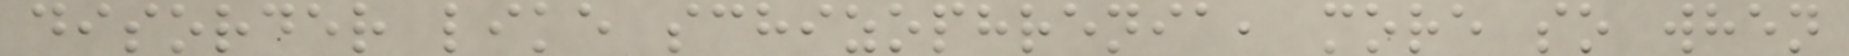disorder like schizophrenia, more so when
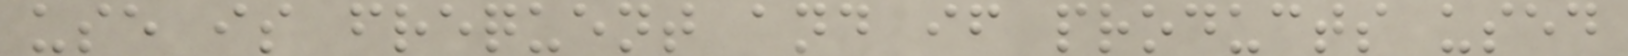use is frequent and if products used
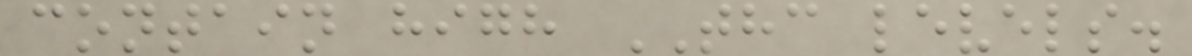contain high THC levels.
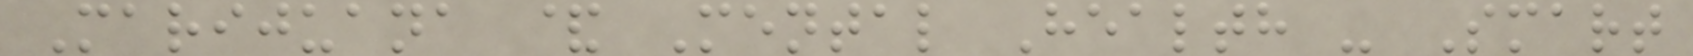Marijuana & Mental Health - Smart
